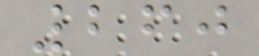260
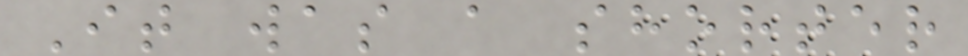It was a shorter
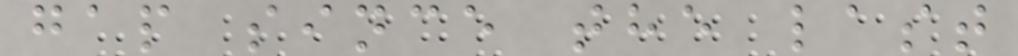gap since the last
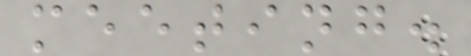meeting.
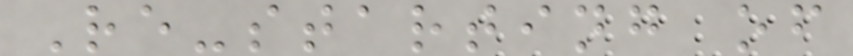Re-starting of
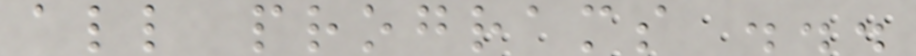all programs ...
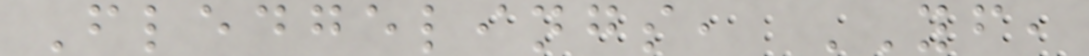Fledgelings, YF,
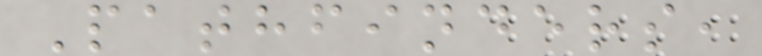Pathfinders,
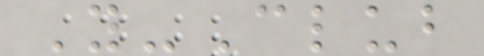Y-Club
